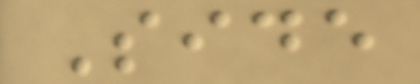Side
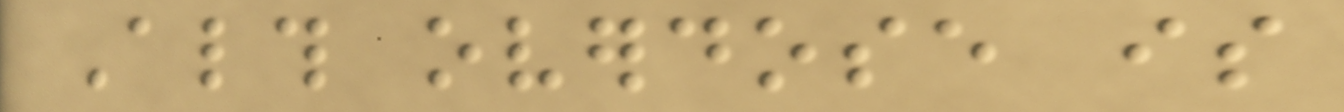Although overdose is
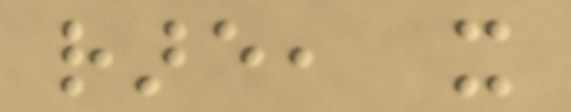rare, it
